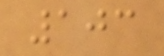103
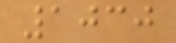1030
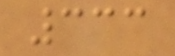333
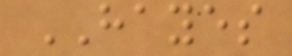HAYES
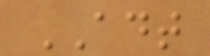ADT
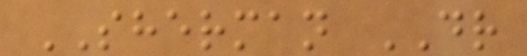SHERMAN DR
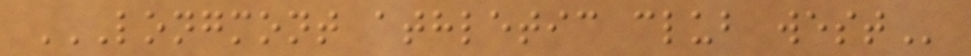LONGMONT ATHLETIC CLUB WEST
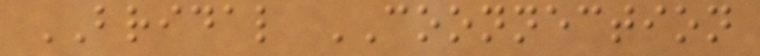BRIDAL COONNECTION
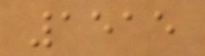1515
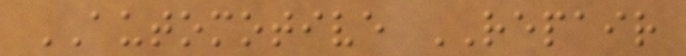AUTOMOTIVE REPAIR
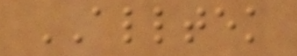ALLTEK
